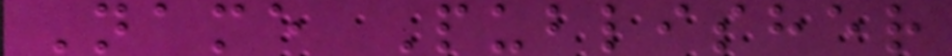Name Publisher
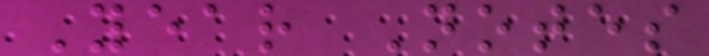Year Notes
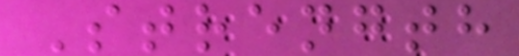Strength
